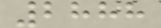2888
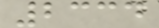2334
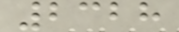2328
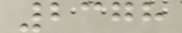2378
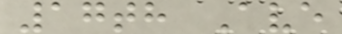17th Ave
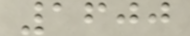1600
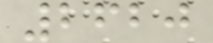2620
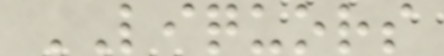LIQUORS
